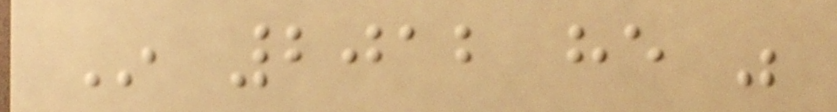In 2012 he was
